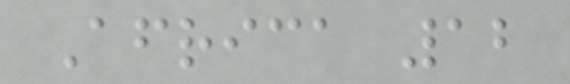Africa 12
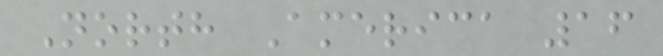North America 16
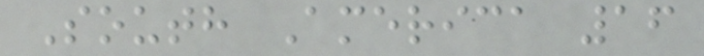South America 16
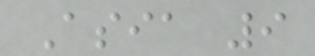Asia 9
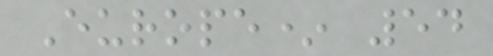Europe* 54
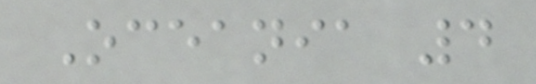Oceania 4
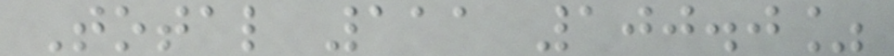Total 111 100.0%
